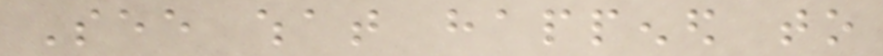See what happened to
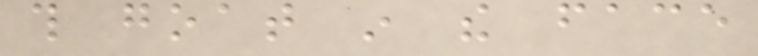this goat in the face
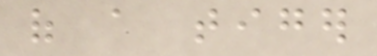of a tiger
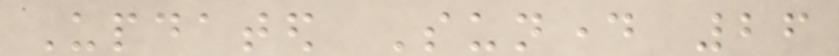Updated Sunday 26
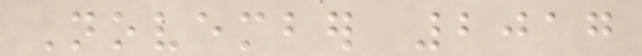November 2017
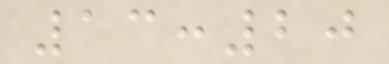13:20
